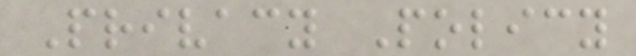Privacy Policy
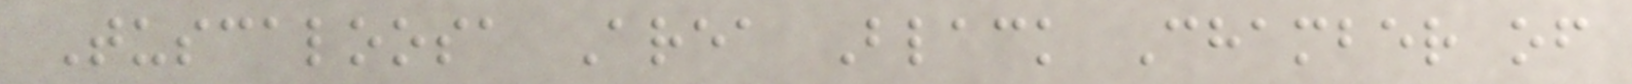Tuscaloosa Area Black Chamber of
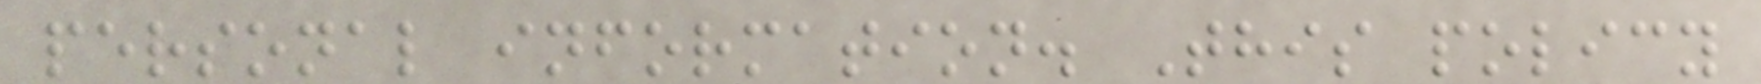personal information. This policy
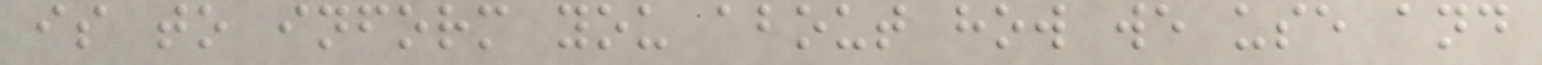is to inform you about how we use and
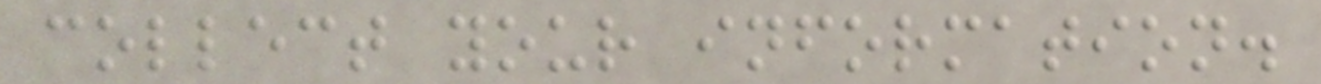collect your information.
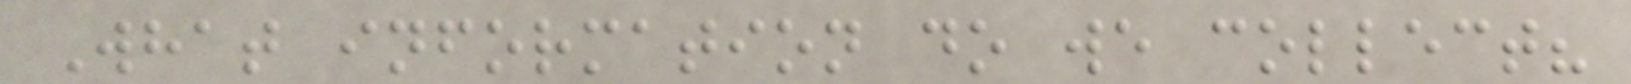What information do we collect?
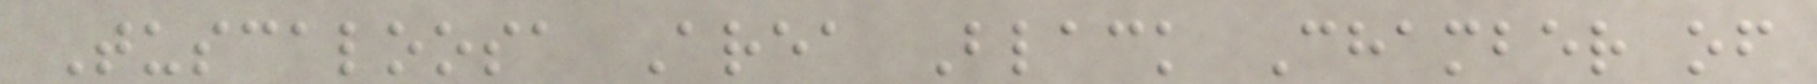Tuscaloosa Area Black Chamber of
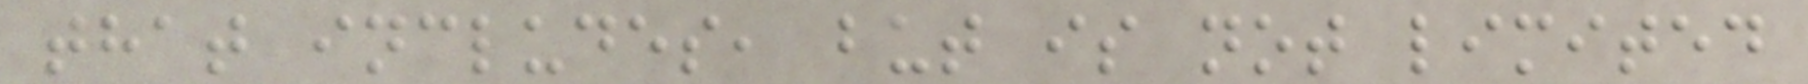that includes, but is not limited
